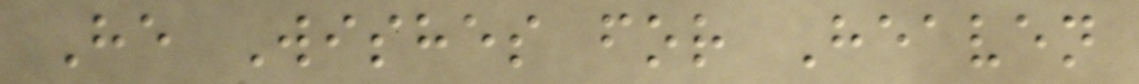He Wishes for Heaven
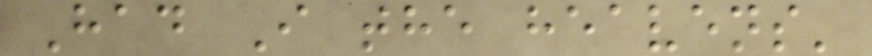Had I the heavens'
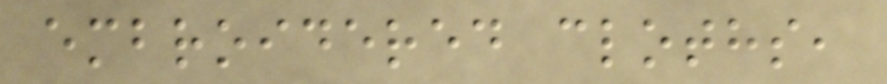embroidered cloths,
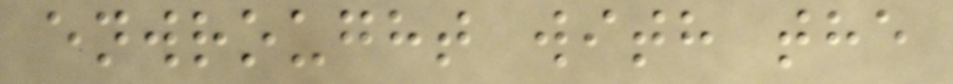enwrought with the
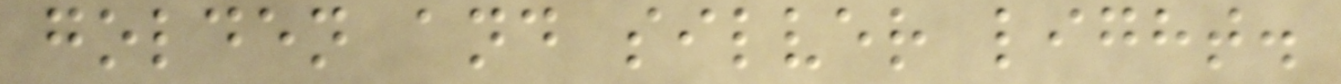golden and silver light.
